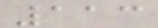113
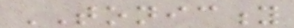TONICITY
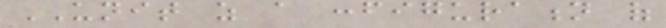UNIT as a configuration of
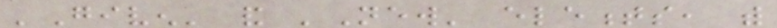'Given' and 'New' elements, with
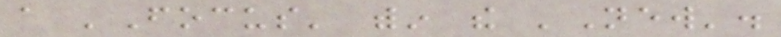a 'Focus' within the 'New'.
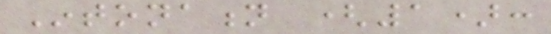Intonation (1):
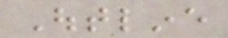Outline
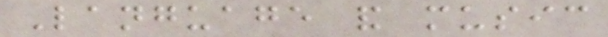Language and music
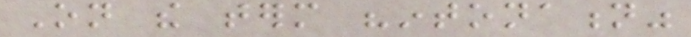On the term "intonation"
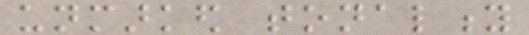unmarked tonality
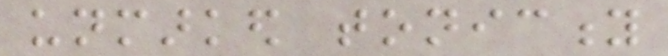unmarked tonicity
